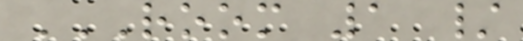ROOM 1 /
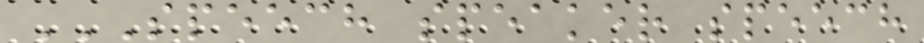SPEECH SPEAKER SPEECH
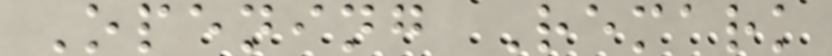Opening Remark
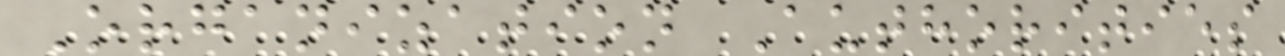Organization Authorities
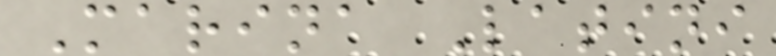Marina Latini
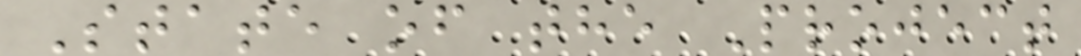State of the Project
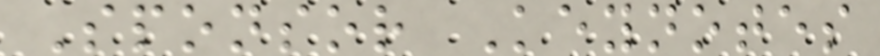Sponsor Keynotes
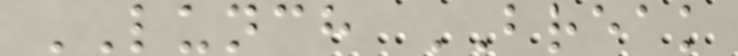LUNCH BREAK
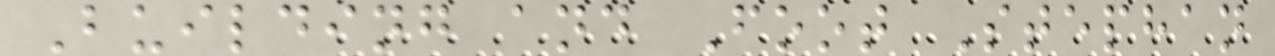Building and Foot Stephan
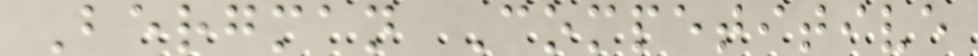Bergman Competitive
